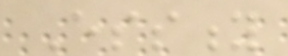Essity
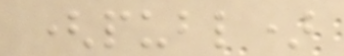(publ)
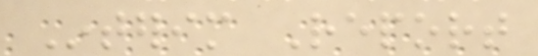Interim Report
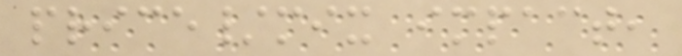price/mix impact,
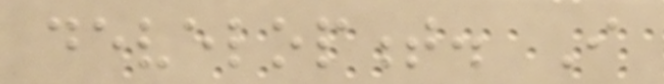development. I
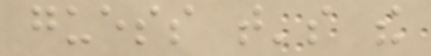guess that's the
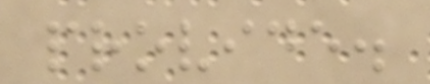provide.
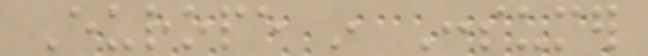Europe in Consumer
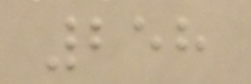258
